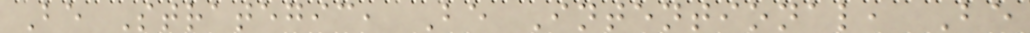Be Strategic, Be Intentional, Be
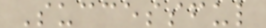Successful
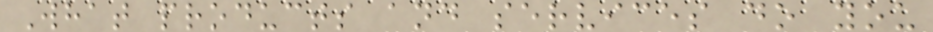What products and services do you
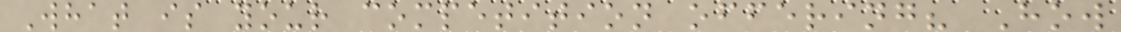What is your competition offering? How
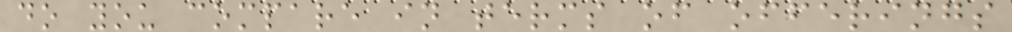do you compare in terms of offerings
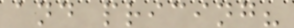and pricing?
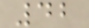42
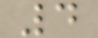4
